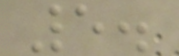5.
